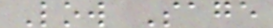Low Sage
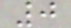0
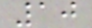10
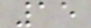15
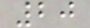20
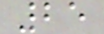25
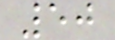50
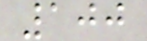100
